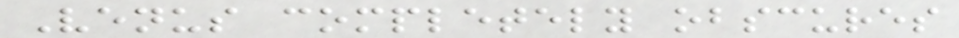Venus completely obscures
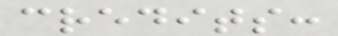credits:
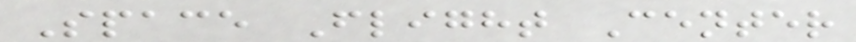Space Flight Center
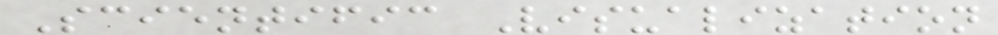Scientific Visualization
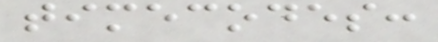timecodes:
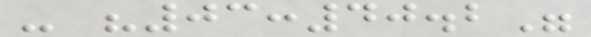- "03:40.2"
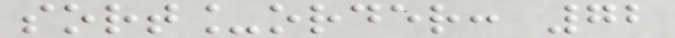sort_order: 72
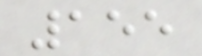155
